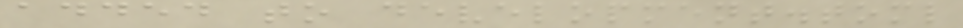added to development.toml
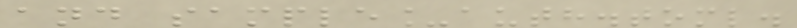and sample_auth.toml.
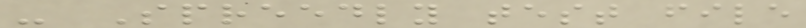- Spreedly test file
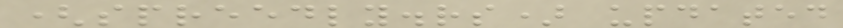(spreedly.rs) updated
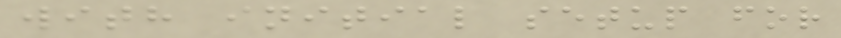with initial setup for
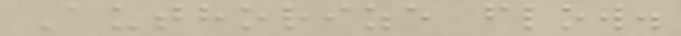Authorize flow.
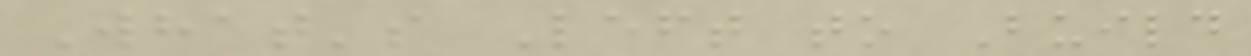What's Left to Build
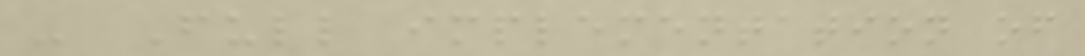- Full implementation of
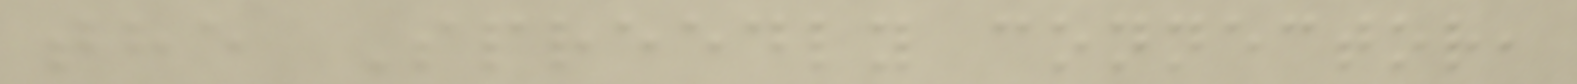the Spreedly connector,
